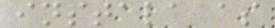instala as
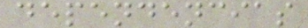dependencias
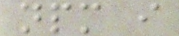npm i
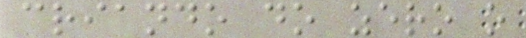criando do zero o
